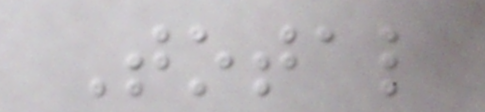Total
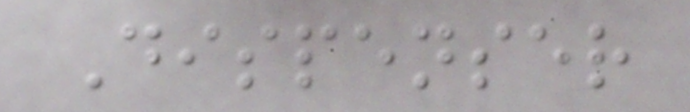Dispenser
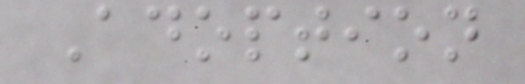Adoption
